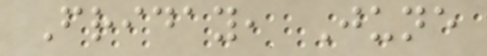Friday, June
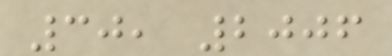30, 2006
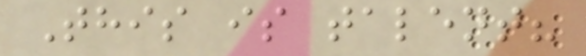This is talent?
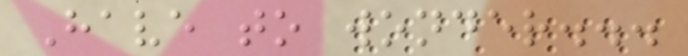Have to wonder...
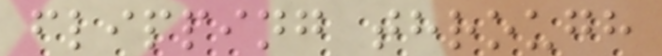flipping through
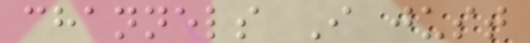channels I just
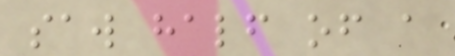saw half of a
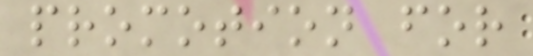promotion for
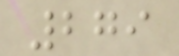279
